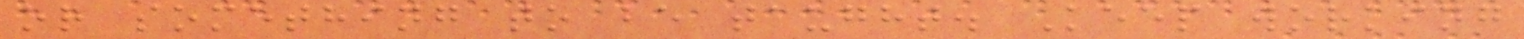or something to be taught. Keep working
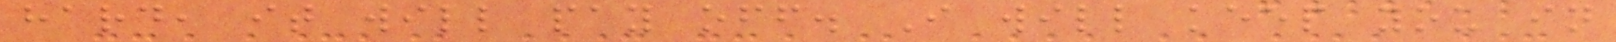hard, it will pay off. I will keep you in
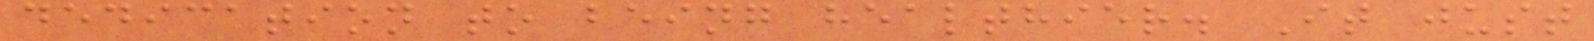dedication to being healthier. It just
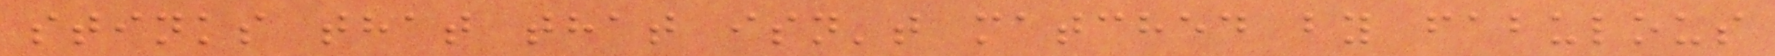stinks that that isn't matched by fabulous
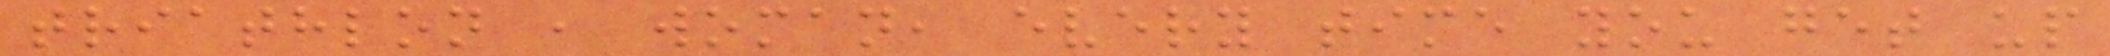triathlon , woman, every time you get up
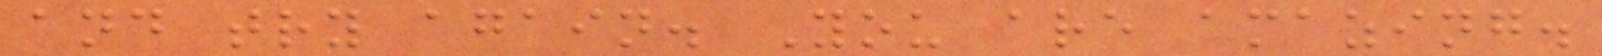and try again. You are amazing.
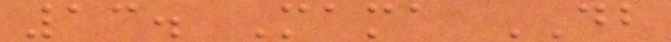13. Mama DB
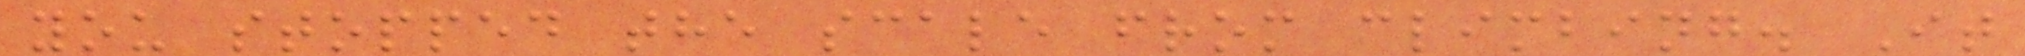you stopped the scale from climbing. It
